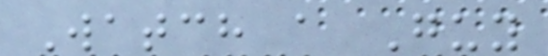Watch a Guy
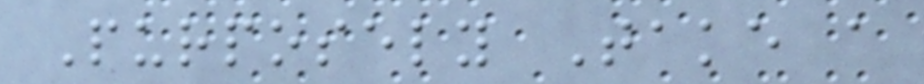Purposely Take a
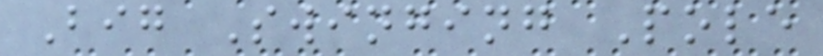Big Swinging Pole
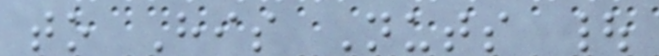to His Nuts |
